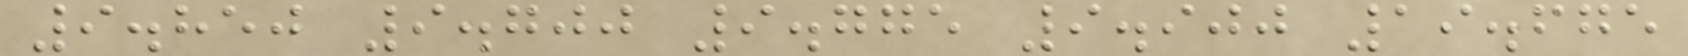9.850 9.700 9.775 9.900 19.675
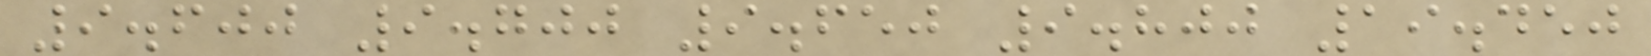9.600 9.700 9.650 9.800 19.450
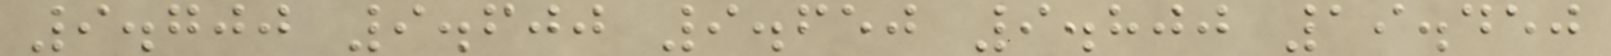9.700 9.600 9.650 9.800 19.450
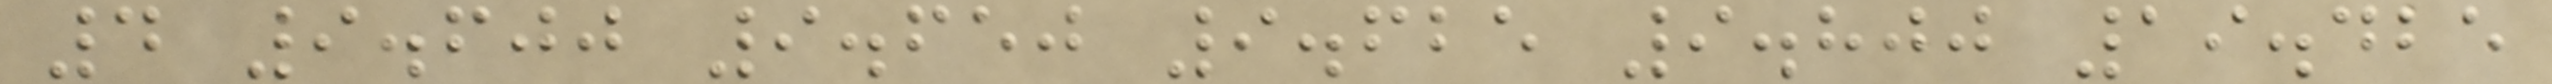4 9.600 9.650 9.625 9.800 19.425
